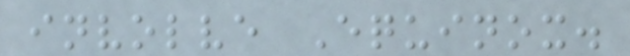involve Equinox.
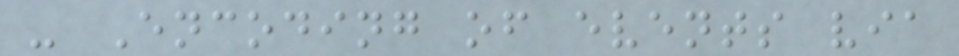- Encoding of events via
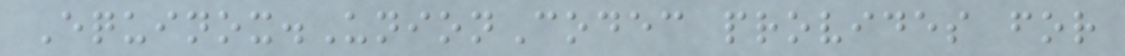Equinox.UnionCodec provides for
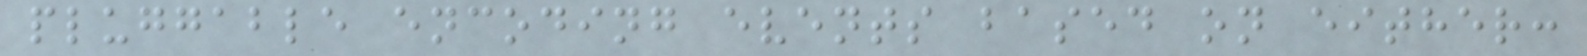pluggable encoding events based on either:
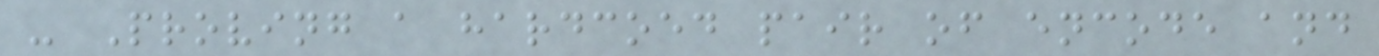- Proving a hardcoed pair of encode and
